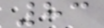83
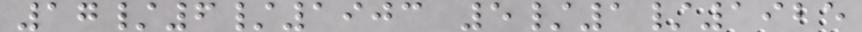17/6/1903 5/1/1925
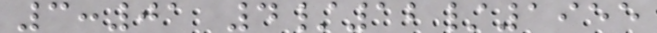3:01 4/12/1955
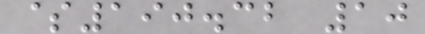$190.32 10
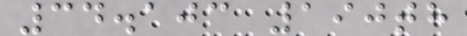34.103 190th
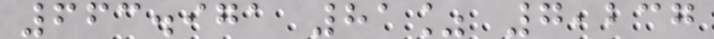663.971 81% 7,237
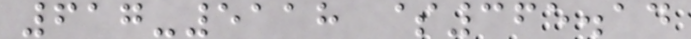617-5118 $365.14
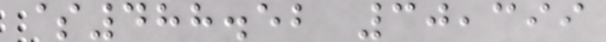$488.52 30,399
